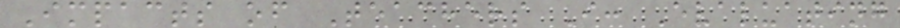Impacts of Teachers I: Evaluating
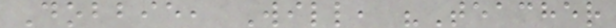Dobbie, Will, "Teacher
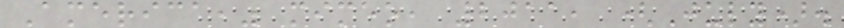America," mimeo, 2011, (July).
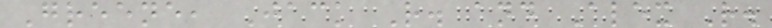Greene, Jack R. and Alex R.
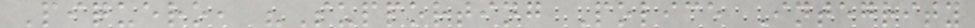Piquero, "Supporting Police Integrity
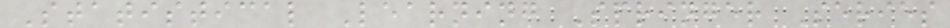Statistical Learning Springer Series
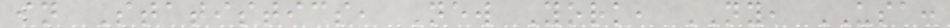in Statistics, New York, NY, USA:
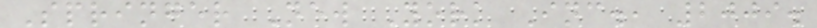Springer New York Inc., 2009.
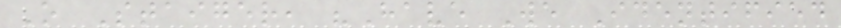O Staiger, "Have We Identified
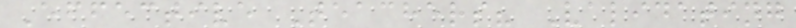Effective Teachers? Validating
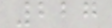227
